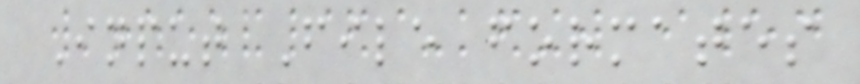Input File formates
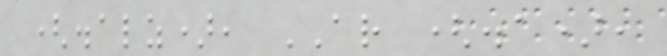(.alz), AR (.a),
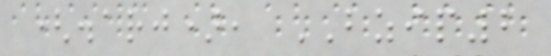(.arj), BZIP2
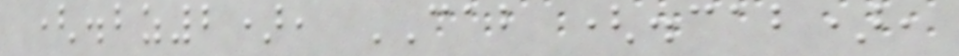(.bz2), CAB (.cab),
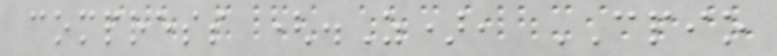compress (.Z), CPIO
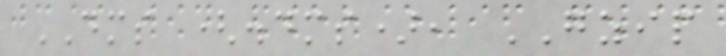DMS (.dms), GZIP
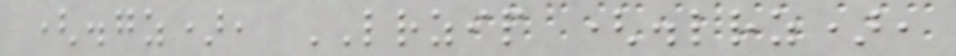(.gz), LRZIP (.lrz),
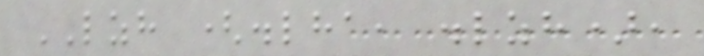LZH (.lha, .lzh),
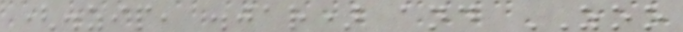(.zip, .jar) and ZOO
